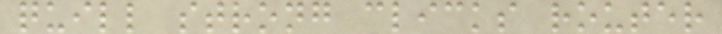quill strong clicks router
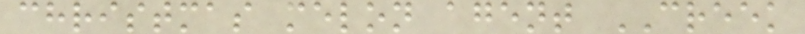christmas melon agent CREEK
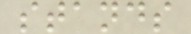stands
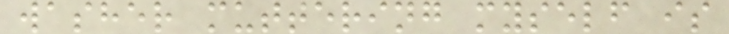washer muttering myself is
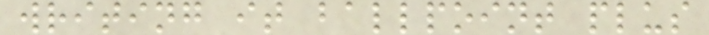writing it ballpoint plus
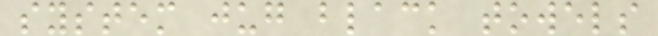system jug black towels
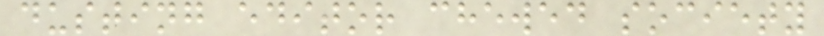dusting editor chewed society
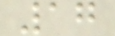17
